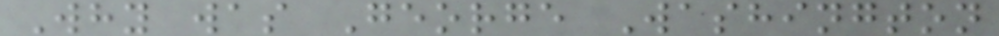Why was George Washington
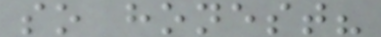so honest?
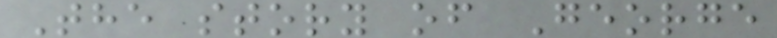The story of George
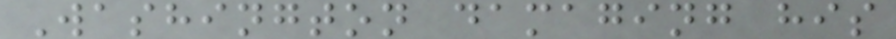Washington damaging his
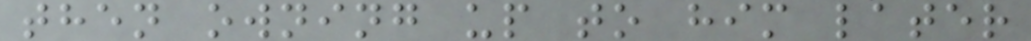then owning up to him later
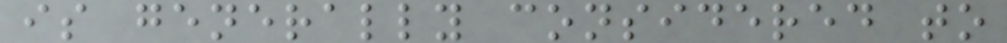is generally considered to
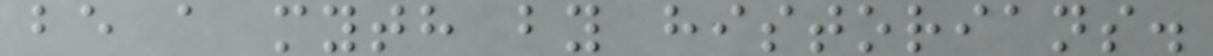be a myth by historians.
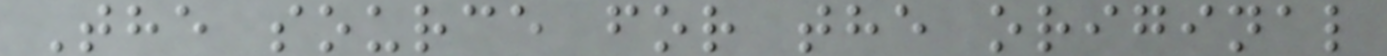The source for the original
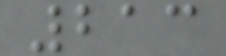213
